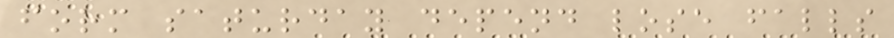form saturday depend lose falls
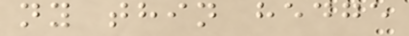ny thin hedge
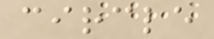circle
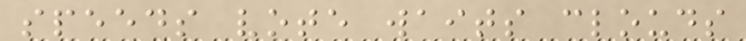speeds vote waits clouds
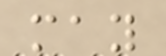may
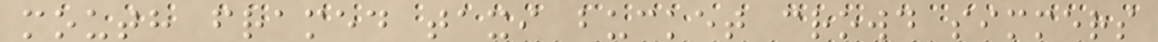mouth framed taxi bucket crowd simmers
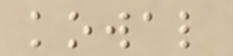kowal
